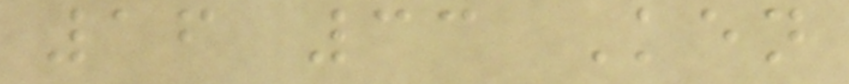16 33 Ken
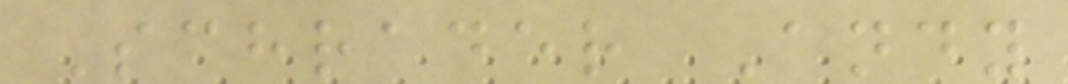Schrader Andy
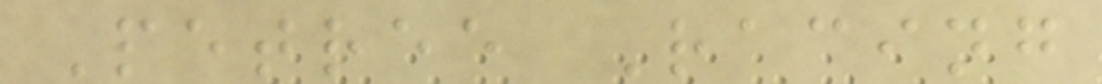Petree Racing
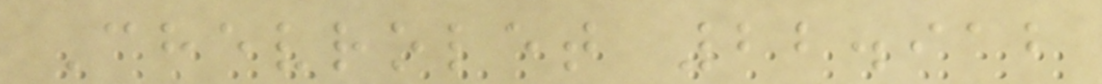Chevrolet 22.912
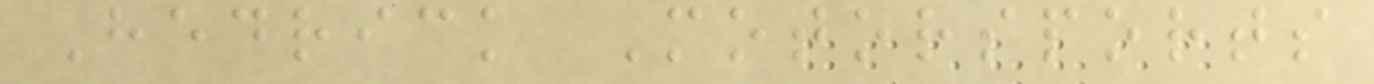Hedrick Motorsports
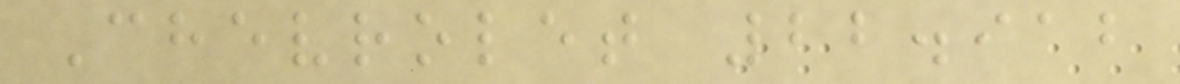Chevrolet 22.912
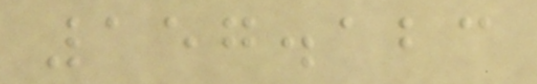157.123
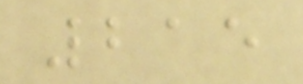215
